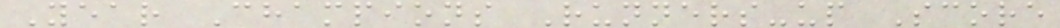Year Champions Runners-up Score
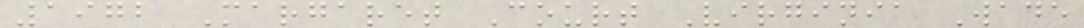1972 Margaret Court Virginia Wade
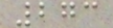273
